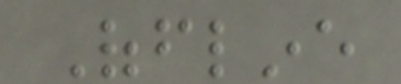Offline
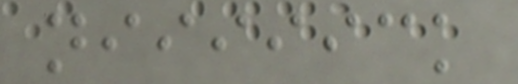niiiiick
